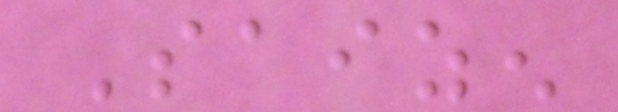Saizen
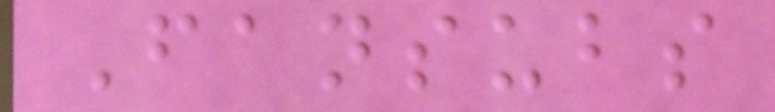Fansubs
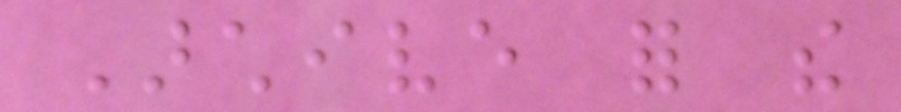Archive for the
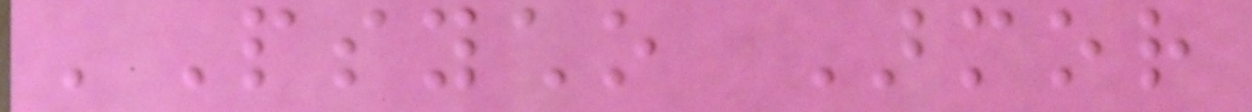'Psycho Armor
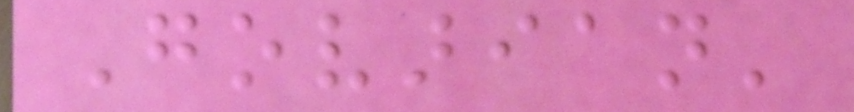Govarian'
